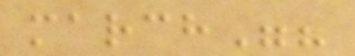march"?
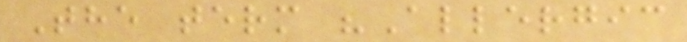The term "Allergic
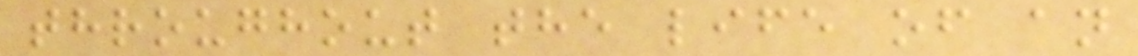throughout the life of an
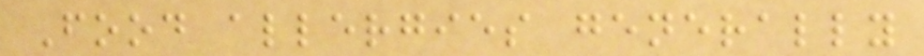Food allergies generally
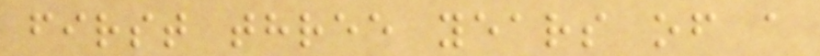first three years of a
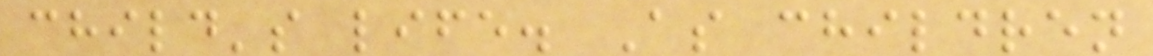child's life. As children
